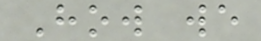How we
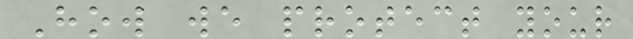How we protect your
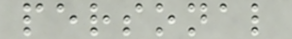personal
